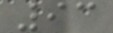93
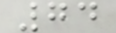74
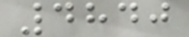4840
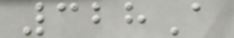328A
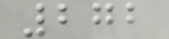272
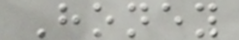Honey
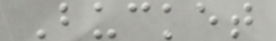Bucket
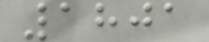1801
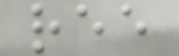ree
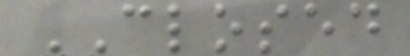CLOSED
